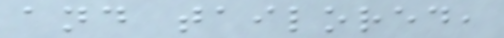and tailored,
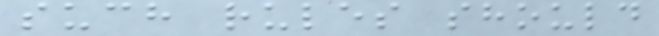such rules should
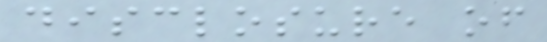disclosure of
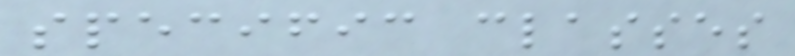specific classes
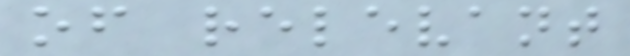of relevant
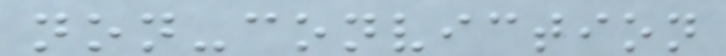non-conviction
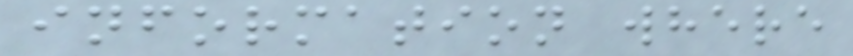information where
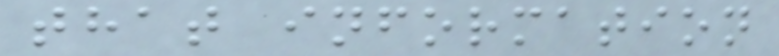that information
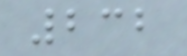232
